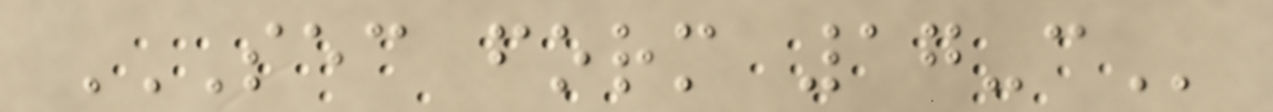SEC FORM 17-C
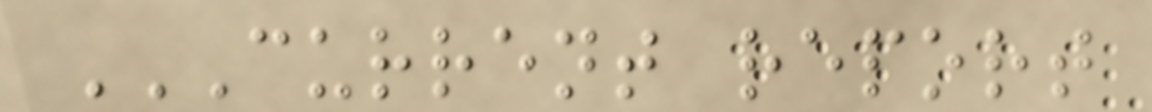CURRENT REPORT
